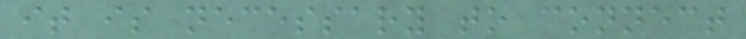it is necessary to connect
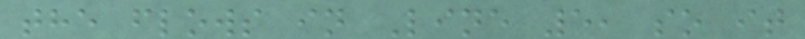the flows in Line 5, so it
